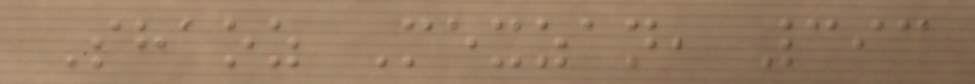Shaoz Mexzan, 393
